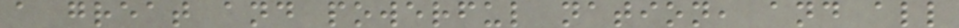a great and powerful nation, and all
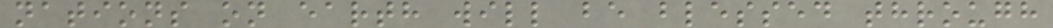nations on earth will be blessed through
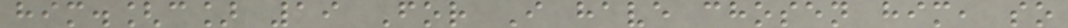him.[c] 19 For I have chosen him, so
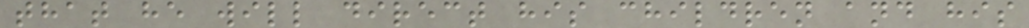that he will direct his children and his
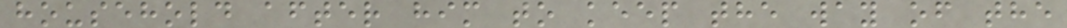household after him to keep the way of the
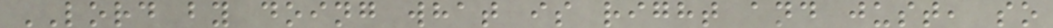LORD by doing what is right and just, so
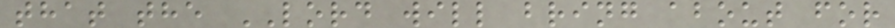that the LORD will bring about for
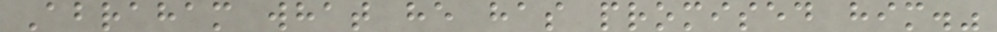Abraham what he has promised him."
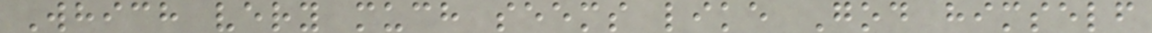Which very much seems like God himself
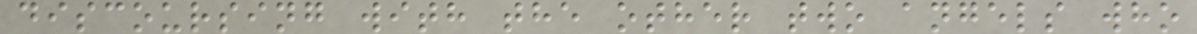discoursing with the other two angels who
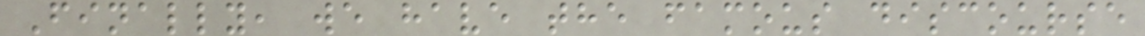Finally, we have the famous discourse
